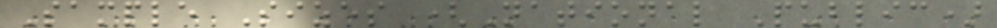Sample Sizes (National Public)
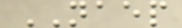NAEP
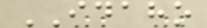IDAHO
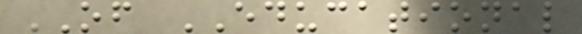OF EDUCATIONAL
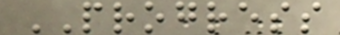PROGRESS
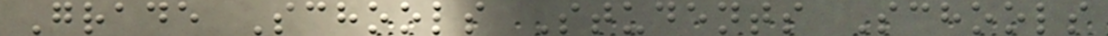Grade Schools Students Schools
